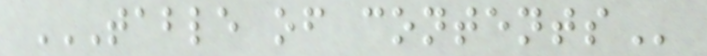TABLE OF CONTENTS
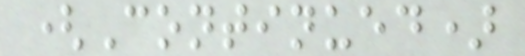(Continued)
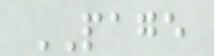PAGE
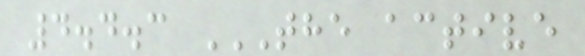4.4.3 THE ACTIVE
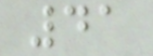41
